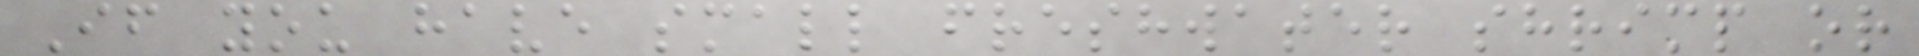If you have small freshwater shrimp or
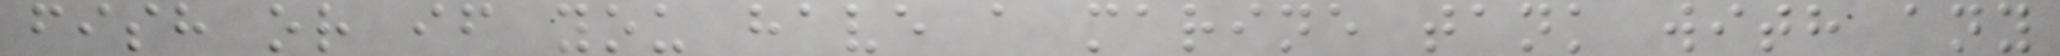fish or if you have a marine tank with any
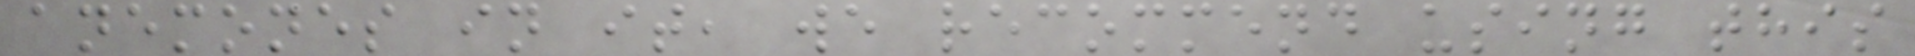anemones in it, we recommend using this
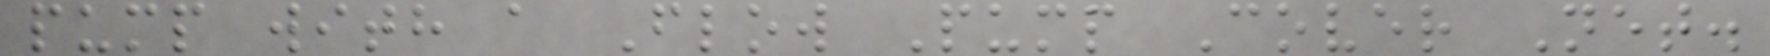pump with a Flow Pump Cover Net.
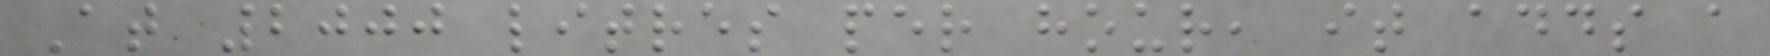At 2000 litres per hour, it adds a
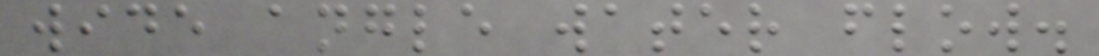wide angle water flow.
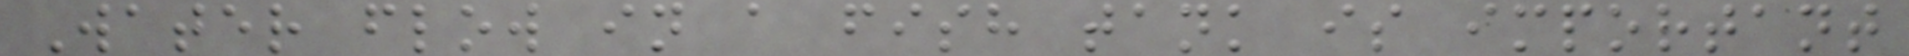Water flow in a fish tank is important
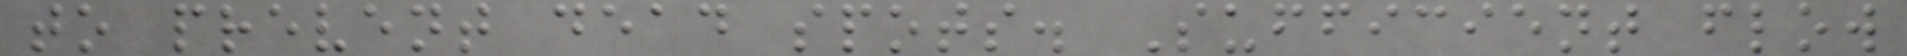to prevent dead spots. Sufficient flow
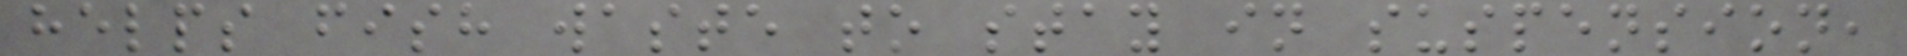helps fish waste to stay in suspension,
